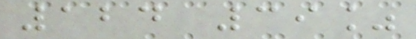124 39%
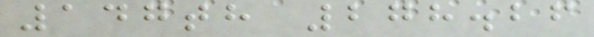147th 278.26
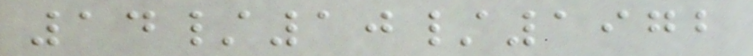14/10/1972
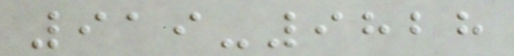919-9828
